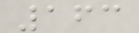163
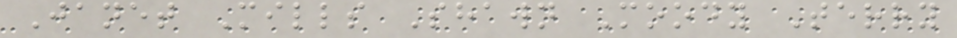Janet Mills Shawn Moody Terry
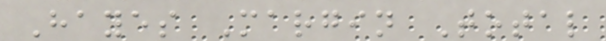Hayes Margin Total
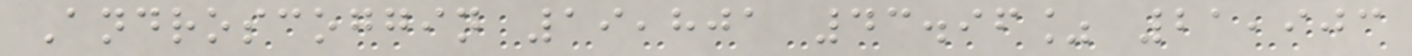Androscoggin 19,801 43.96% 21,903
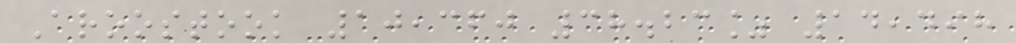Aroostook 10,360 38.23% 14,498
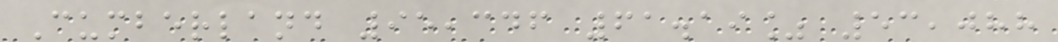Cumberland 95,346 61.19% 53,088
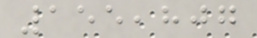155,807
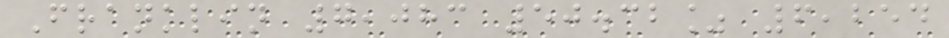Franklin 7,083 50.32% 6,254
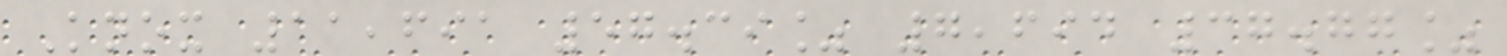Knox 11,691 57.39% 7,694 37.77%
